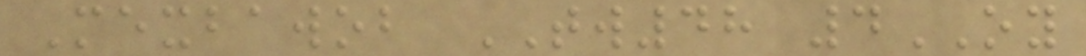Mexbawob TW48 4OY
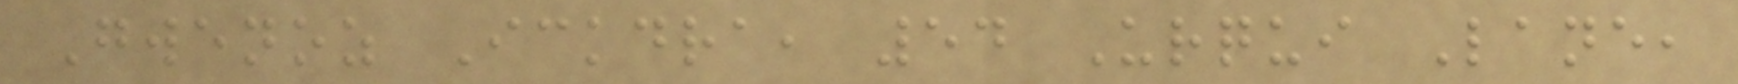Gwenoz Ickdra, 54 Urqui Lane,
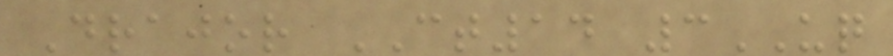Drajor CT14 3UQ
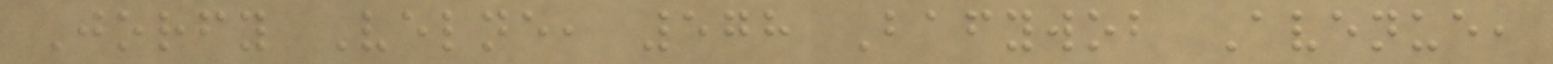Jorfy Velne, 578 Bafywob Avenue,
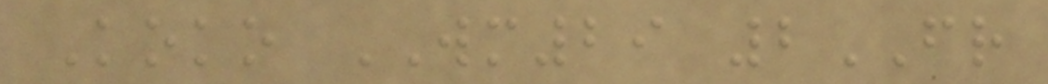Koko WM29 2FR
